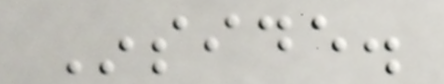Inside.
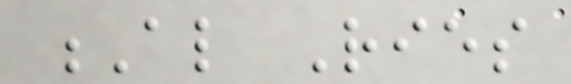Al Ries
